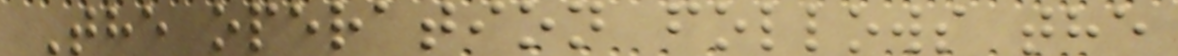The operation follows the
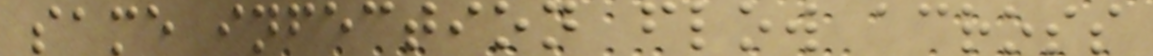same infection flow across
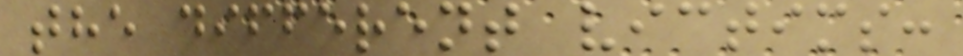the different victims:
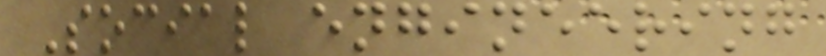Social engineering
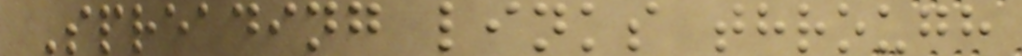Spreading links through
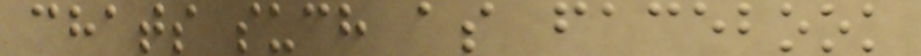chats such as facebook
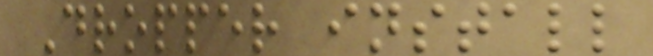Dropper install
